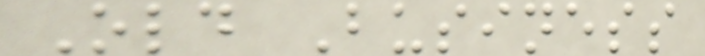Old Business
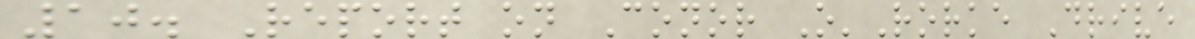10. Report on Conor O'Rorke Drive
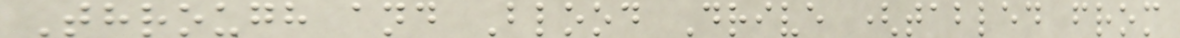Through and Blood Drive (tabled from
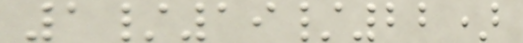1/19/22)
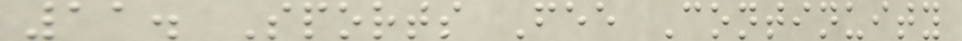11. Sports Fee Continuity
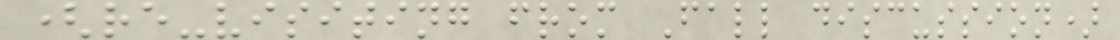(re-visiting from Fall discussion)
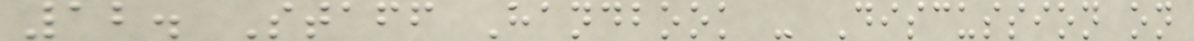12. Staff Handbook - Discussion on
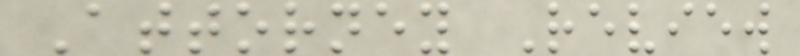Attorney Review
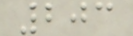203
